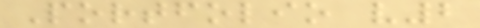Portfolio v2
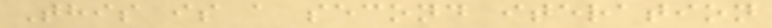This is a second iteration
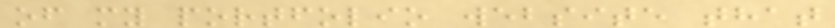of my portfolio website that
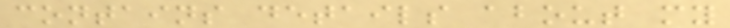contains details about my
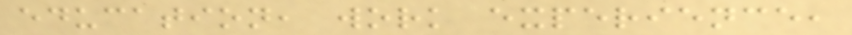education, work experience,
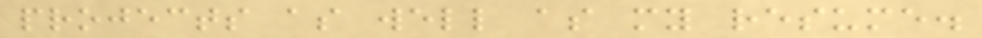projects as well as my resume.
